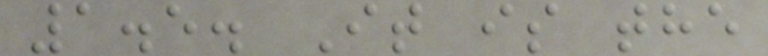1.5. It is the
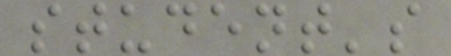student's
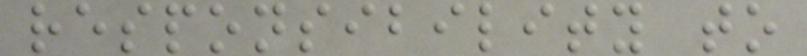responsibility to
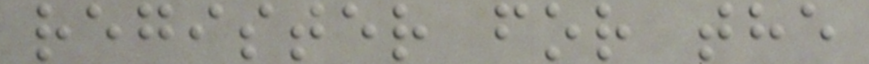register for the
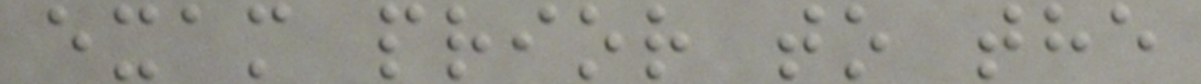exam prior to the
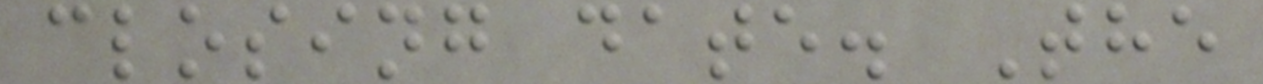closing date. The
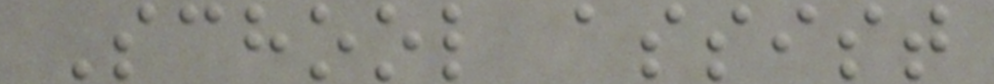School assist
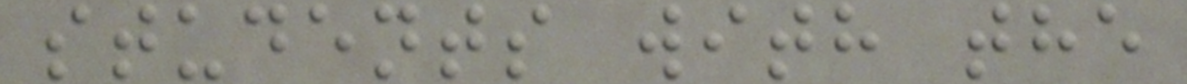students with the
